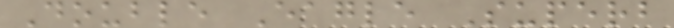Double Eagle Superb
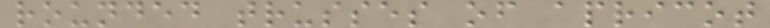rounded trusses of apricot
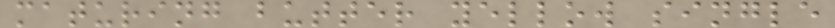maturing butter yellow single
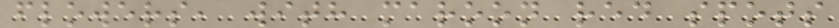flowers, with maroon red spots
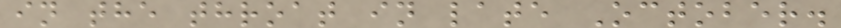in the throat in late October.
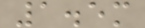1.5m
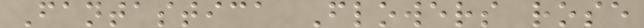Fantastica Flowers rose
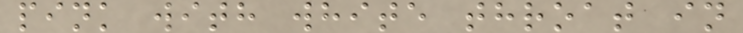pink with white throat in
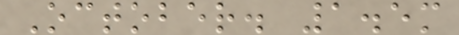October. 1.5m
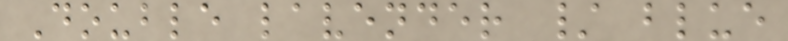Double lavender / blue
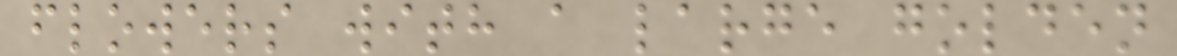flowers with a large golden
